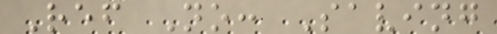Ref No: Saving
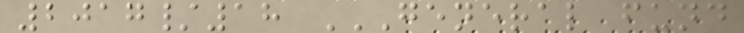2017/18 GENERAL FUND
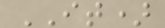IT)
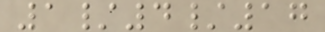1/4/17
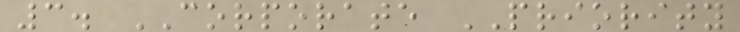3. CORPORATE PRIORITY
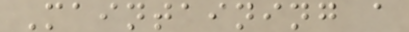Maintaining a
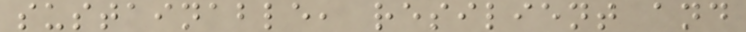sustainable, resilient and
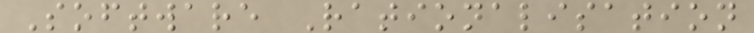Software Rationalisation
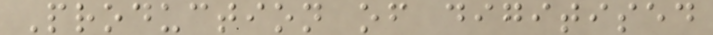Production of digitised
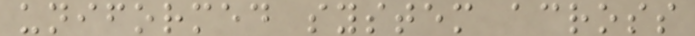uniformed system across
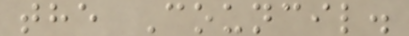the Council.
